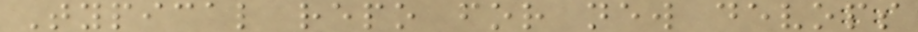Typical repo for new devops
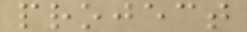project
